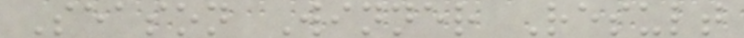Season Winner Result
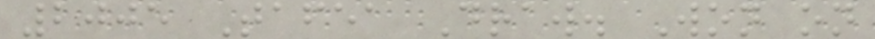2005 Tafea Draw. Won on
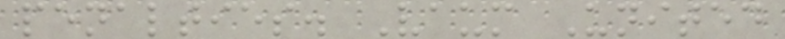penalties. Vaum United
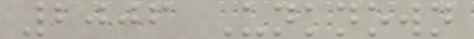2006 Unknown
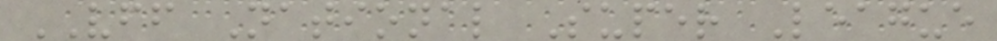VFF National Super League
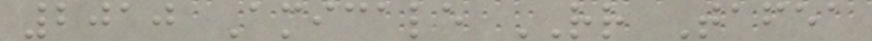2010 Amicale RR Tafea
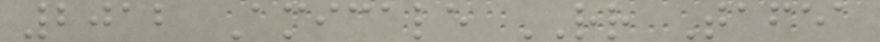2012 Amicale RR Tafea
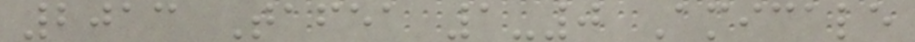2013 Tafea 1-0 Amicale
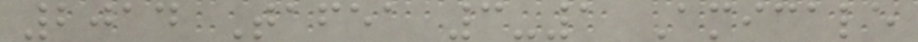2014 Tafea 3-1 Amicale
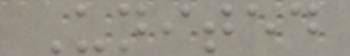United
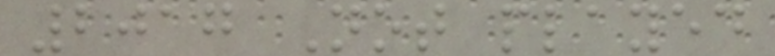2017 Not played
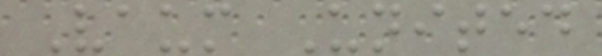Vaum United
